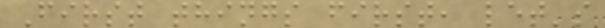First things first, let's
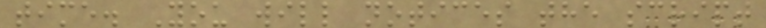time. You will notices the script
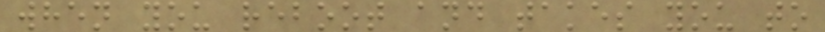when you reboot and takes you to
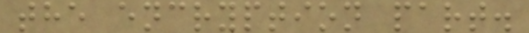the encryption part.
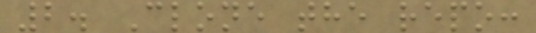2. Clone the repo:
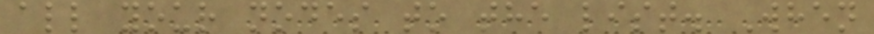all your nodes to the list. When
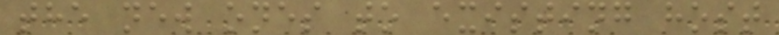the new ones to existing host
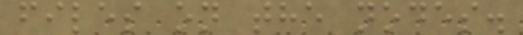files on the nodes.
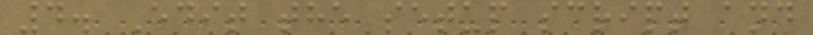4. Edit the setup script and
